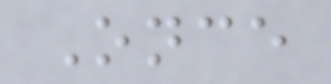Once
